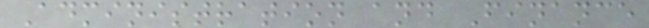Administration and Finance
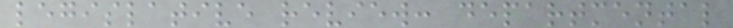legislative review: departmental
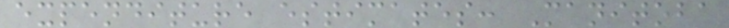expenditure estimates: Manitoba
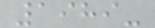1989-
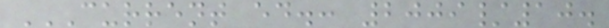CURRENT ED.: 2009/10.
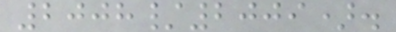2008/2009).
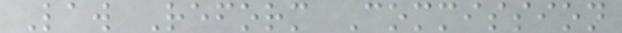Law Reform Commission
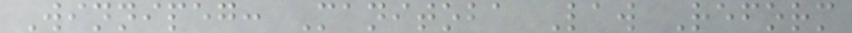Winnipeg: Manitoba Law Reform
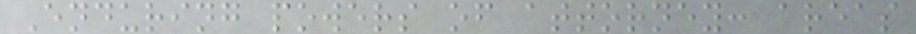Enduring powers of attorney: areas
